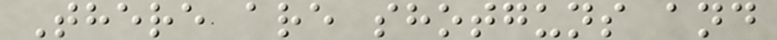There are shotguns and
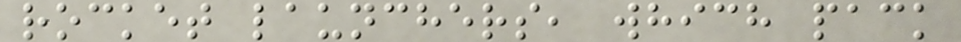rocket launchers, which pack
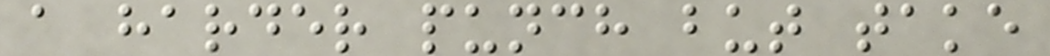a harder punch but take
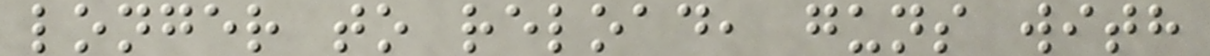longer to reload, guns with
